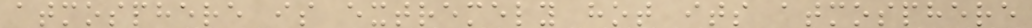atmosphere is extremely hot its atmosphere
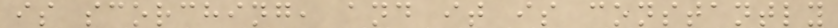is scorching, and it is constantly
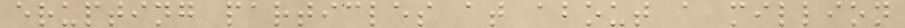erupting particles at about a million
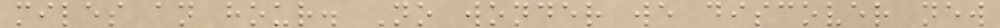miles an hour. No wonder we discover new
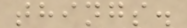things.
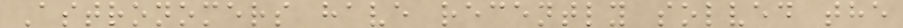Astronomers have recently solved the
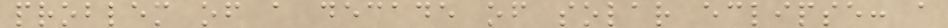problem of a decade of solar eclipse: a
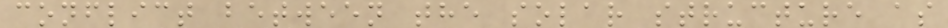conflict between the solar structure as
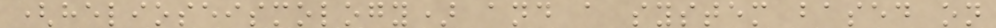(helioseismology) and a system based on
